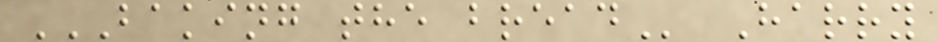BAKING THE BREAD Harry
